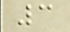3
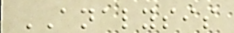ANALYSIS
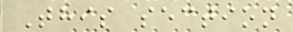This section
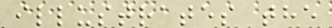illustrates the
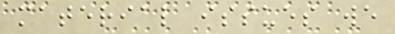material issues we
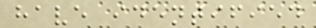have identified
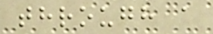through a
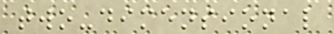two-dimensional
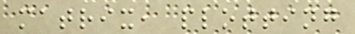matrix, plotting
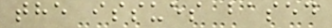the issues based
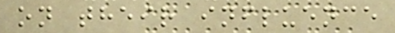on their influence
